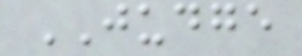JUDGE
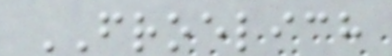FROELICH
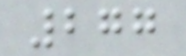277
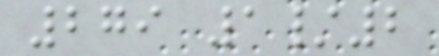279 1/2
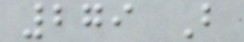279 B
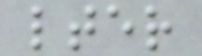lter
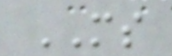MS
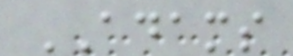ADAMS
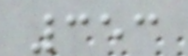353
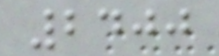2400
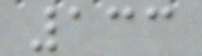133
